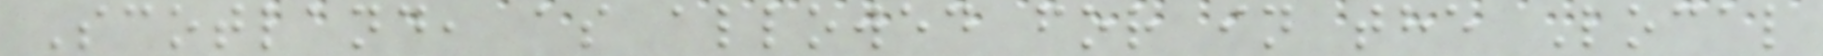Scotland, as allowed for in the Local
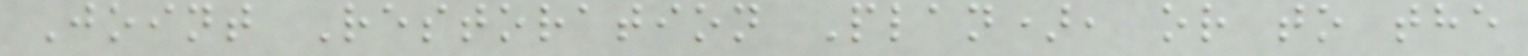Joint Restoration Plan), or to the
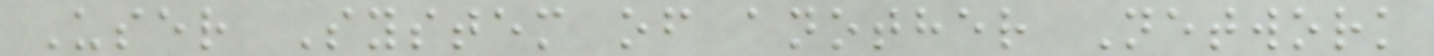User System of another Network
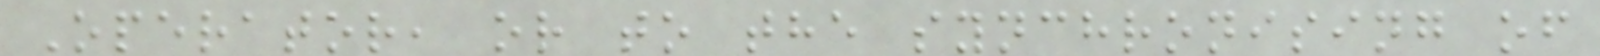Operator, or to the synchronising of
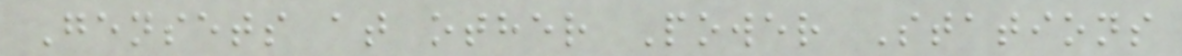Gensets at other Power Stations
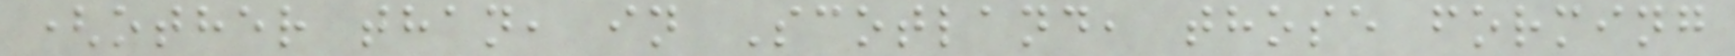(other than, in Scotland, those forming
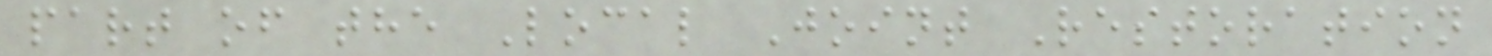part of the Local Joint Restoration
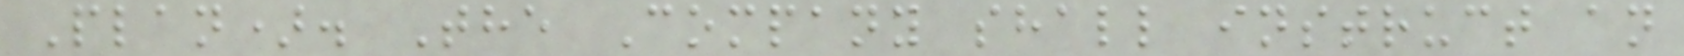Plan). The Company shall instruct an
